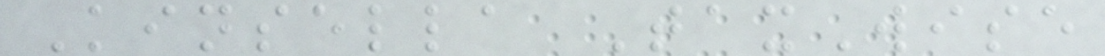Kinsella TaxWise
